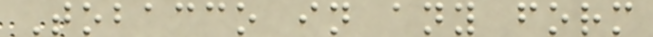Tobacco in any form
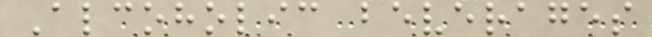Alcoholic beverages
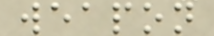weapon
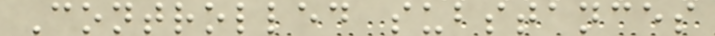Controlled substances
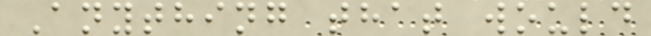Anything that would
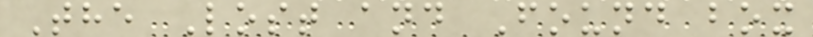The Lost and Found box
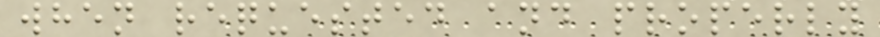when requested and properly
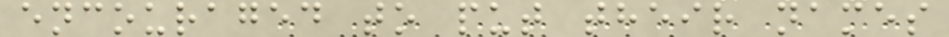encouraged to put their names
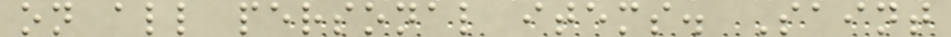on all personal items. Saint
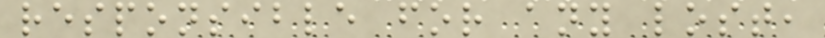responsible for any lost,
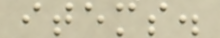items.
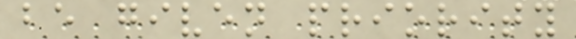be given priority
